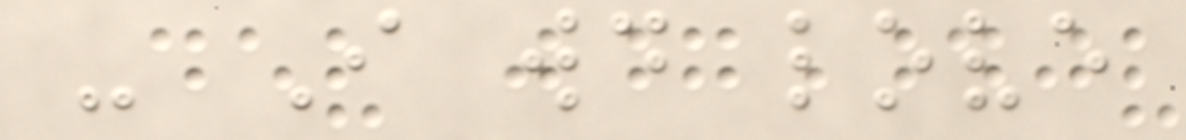- I would love
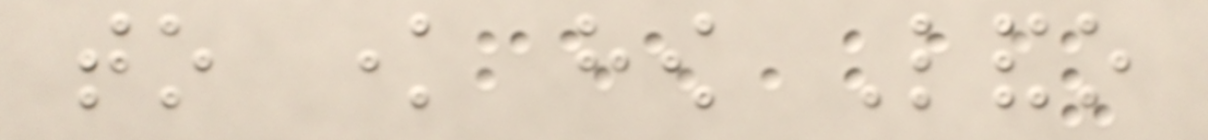to know how Lando
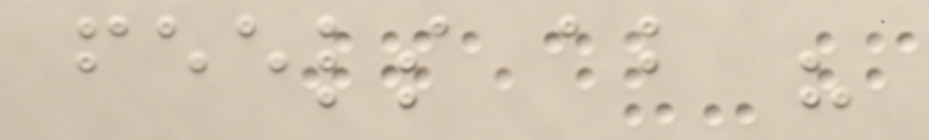feels about his
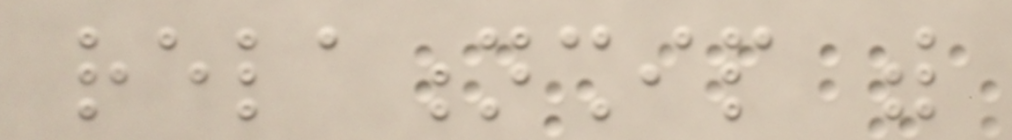relationship with
